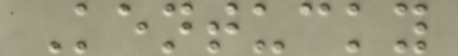Kentucky
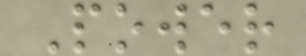Power
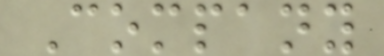Company
